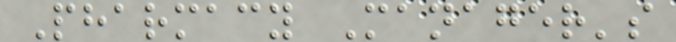Pharmacy Manager's
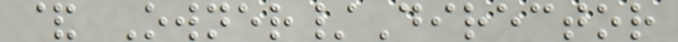& Owner/Director
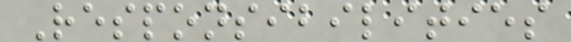Responsibilities
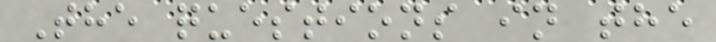The questions in the
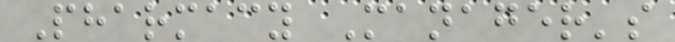Pharmacy Manager's
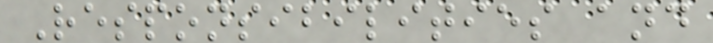Responsibilities and
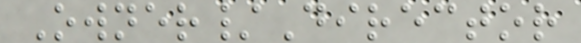Owner/Director
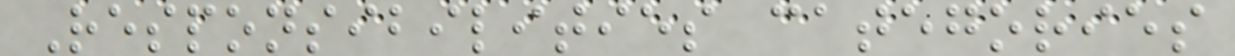Responsibilities categories
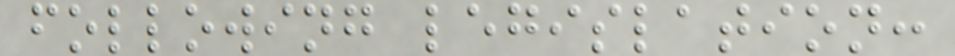following legislation:
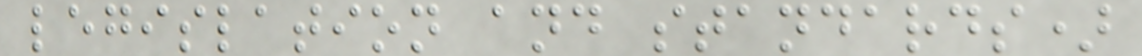legislation and standards)
